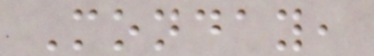Monday,
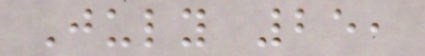July 25,
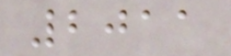2011
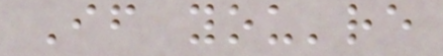If you're
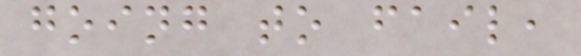going to fail,
